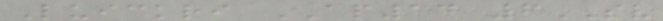Luickri AP14 6SV
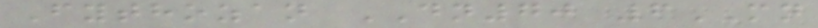Fythozan DN70 6MN
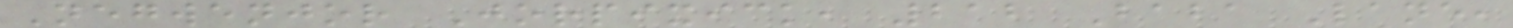Negwenjor Jorpixick, 212 Baba Lane,
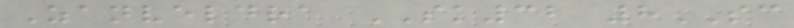Zanveldra SK32 8SC
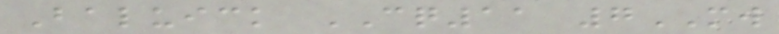Baluick CQ11 7MW
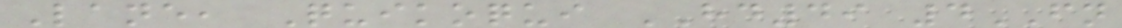Lane, Quikoqui HD49 4FN
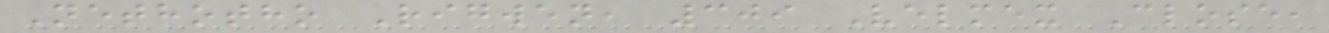Nethotho Rigwen, 309 Velmex Close,
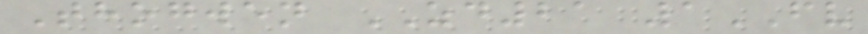Thogwen ZD21 1FV
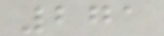271
